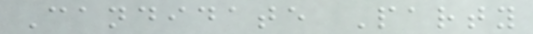Candidate Party
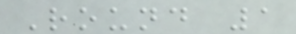Round 1
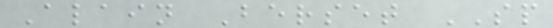Alain Berset SP
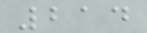214
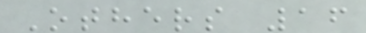Others 16
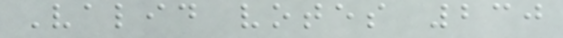Valid votes 230
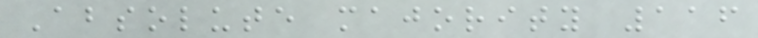Absolute majority 116
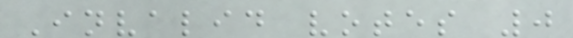Invalid votes 0
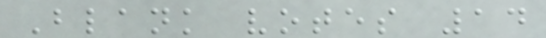Blank votes 14
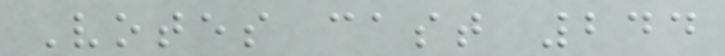Votes cast 244
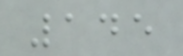145
